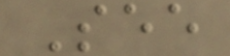See
